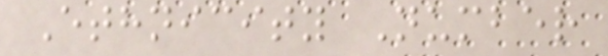Ethnicity Number
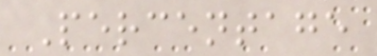Percentage
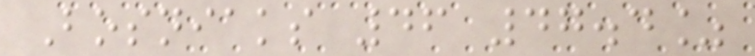Bosniaks 46 47.4%
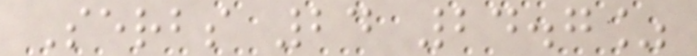Serbs 24 24.7%
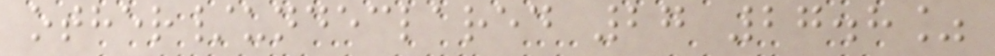other/undeclared 27 27.8%
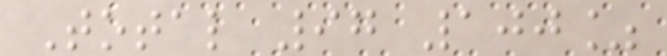Total 97 100%
